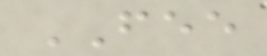FEE
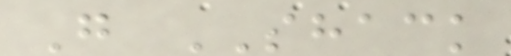G SHACK
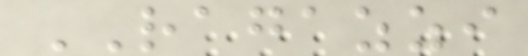RAGAZZI
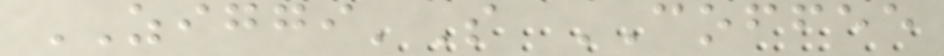ZIGGI'S COFFEE
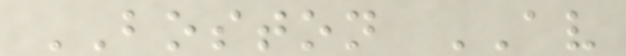BOSTON AV
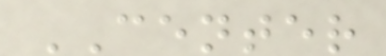CENTER
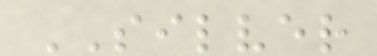SILVER
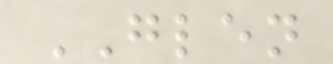GLEN
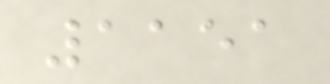1151
